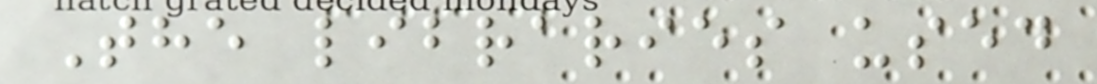The libraries used
